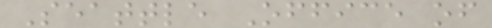Seattle Office of
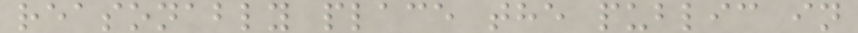reasonably place the public in
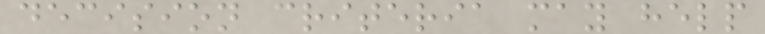decision criteria may help
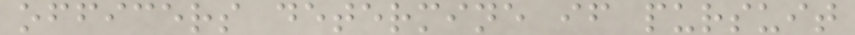officers determine if pursuit
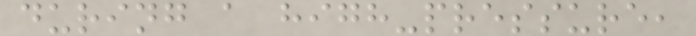during a high-pressure,
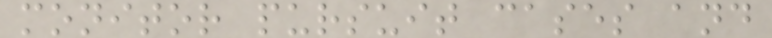monitor pursuit cases and
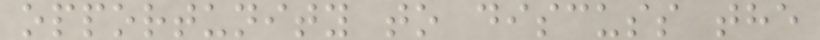opportunity to discuss the
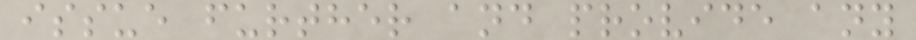issue further and provide any
